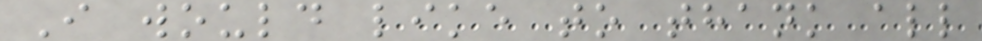I would like to thank all
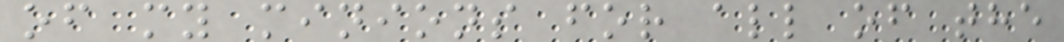of my minions for all of the
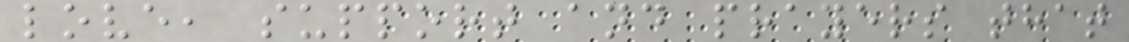love, support and prayers that
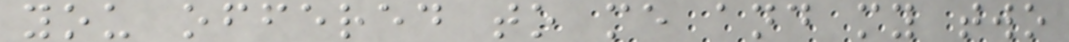you offered to me and my two
